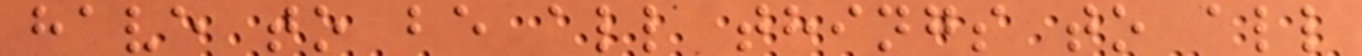have to be all things to all
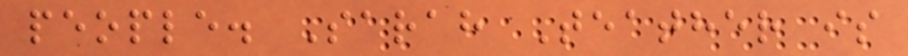people. Sarah Teather is
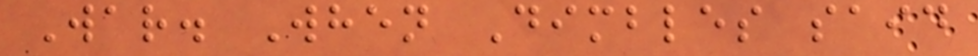War. When Dimbles said
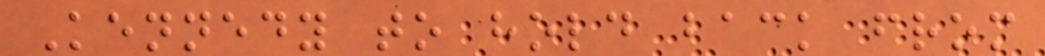Kennedy to hold back from
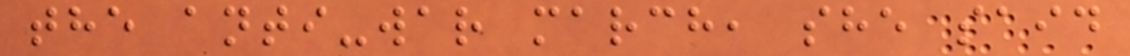the anti-war march, she said
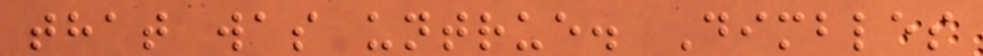that was untrue. Dimbles
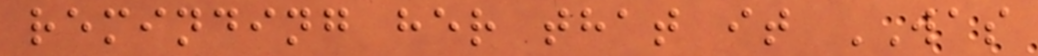reminding her that it WAS
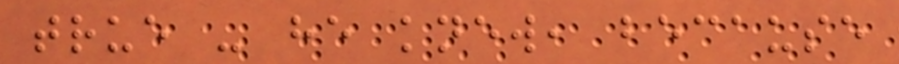true - he knew, because
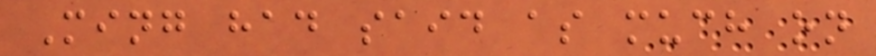Ming had said as much on
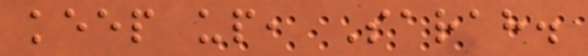keep up, Sarah.
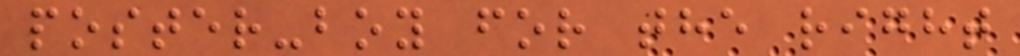poster-boy for the right
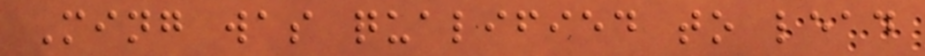Ming was qualified to lead
